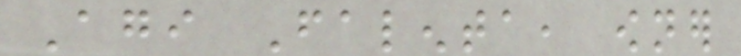Agi Falenta, owner
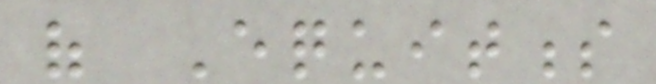of Equitness
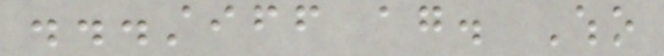...stiff again. Who
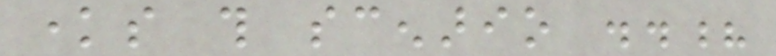knows this scenario ..?
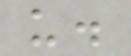us.
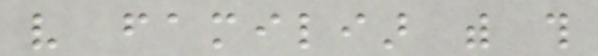very familiar with this
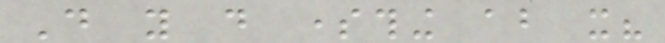Do you do something about it?
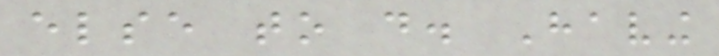else to do. Having
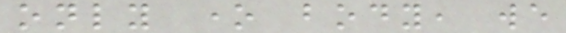only one body, we
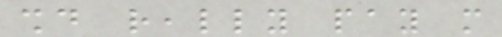should really pay more
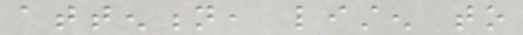attention, listen to
